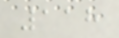118
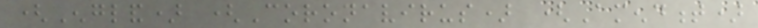(England) (Coronavirus) (Amendment)
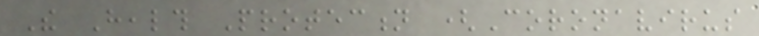The Health Protection (Coronavirus
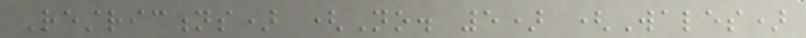Restrictions) (No. 5) (Wales)
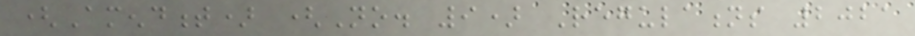(Amendment) (No. 9) Regulations 2021
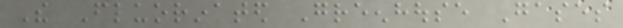The Fluorinated Greenhouse Gases
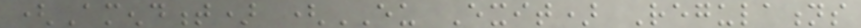(Amendment) (EU Exit) Regulations
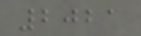2021
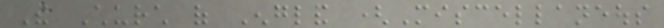The Church of England (Miscellaneous
